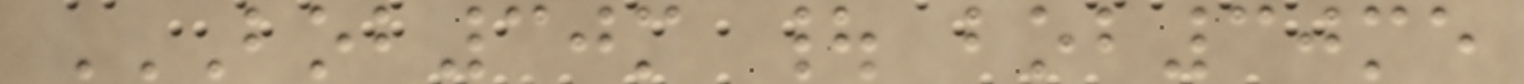BOB30M | BOB30ME
